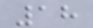18
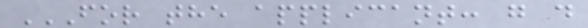FOR THE APPLICANT: G D
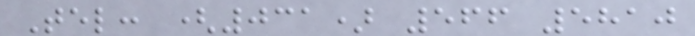Tel: (031) 566 5810
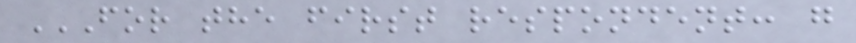FOR THE FIRST RESPONDENT: G
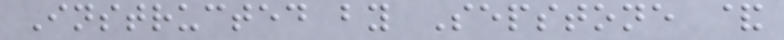Instructed by Sepstone &
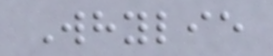Whylie
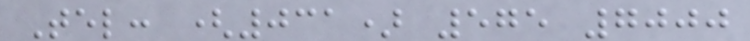Tel: (031) 575 7000
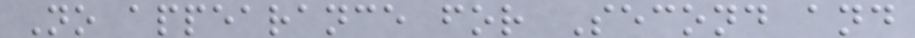No appearance for Second and
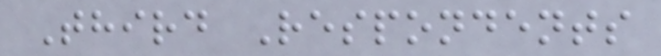Third Respondents
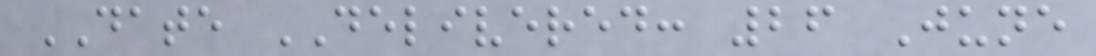DATE DELIVERED: 26 June
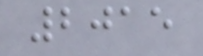2015
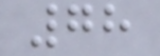78
